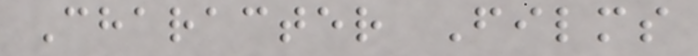Character Films
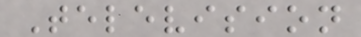Television
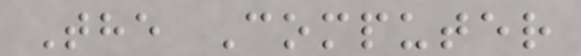The Computer
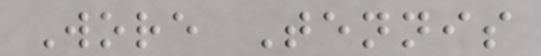Wore Tennis
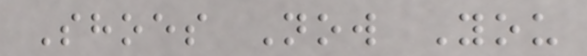Shoes Now You
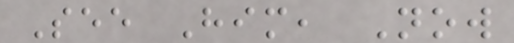See Him, Now
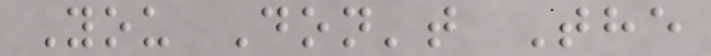You Don't The
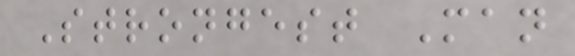Strongest Man
